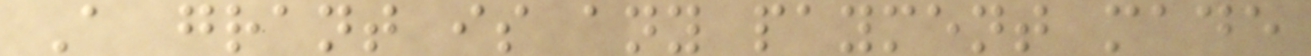A grant is any payment made
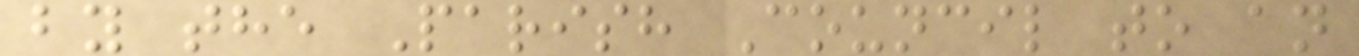by the Parish Council to an
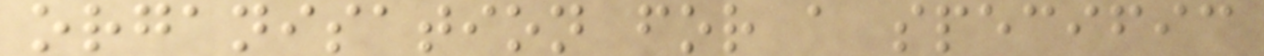organisation for a specific
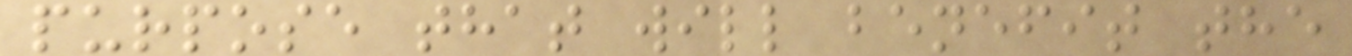purpose that will benefit the
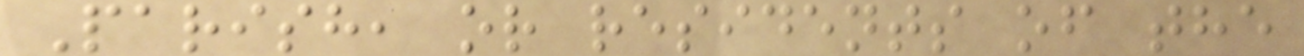Parish, or residents of the
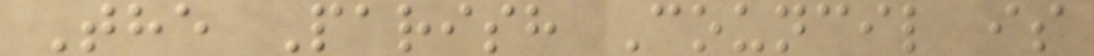The Parish Council is
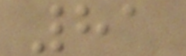81
